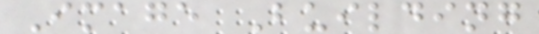Image Building
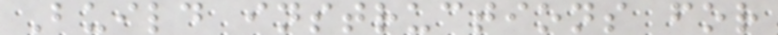Build instructions for
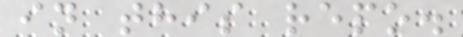in this repo.
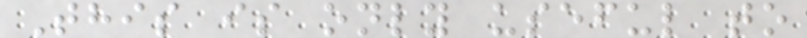This is only useful to
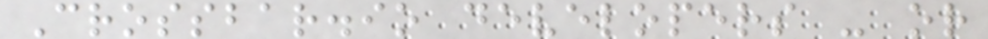Crossbar.io developers - or
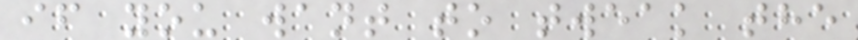if you want to tweak the
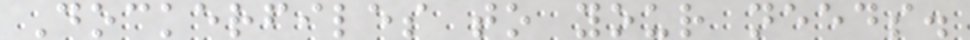Dockerfiles to your needs.
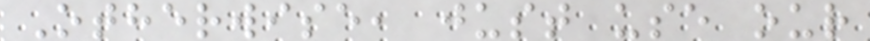Otherwise, just use our
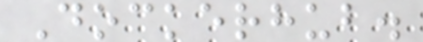Dockerhub.
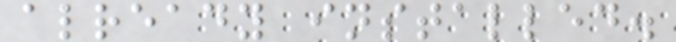already installed.
